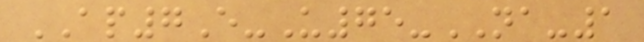AP7E-U75-NA-1
